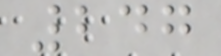247
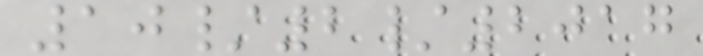10/2/2017
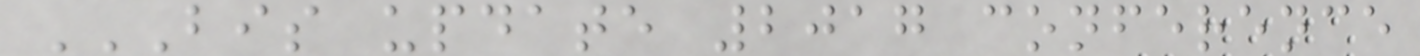BIS UPDATE 2017 CONFERENCE
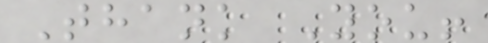Thank You!
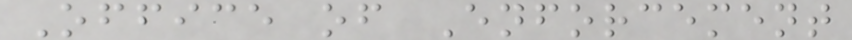Office of Enforcement
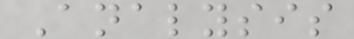Analysis
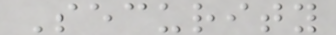Security
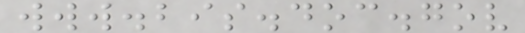www.bis.doc.gov
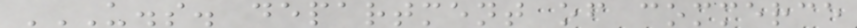U.S. DEPARTMENT OF COMMERCE
